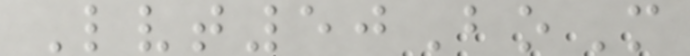Lvt50BoM
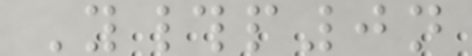Y#p0n
